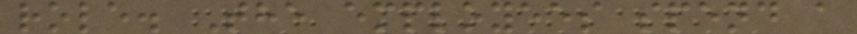role. The employees spend a
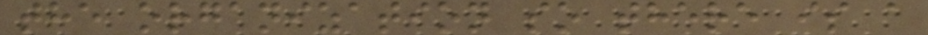the organization so there is a
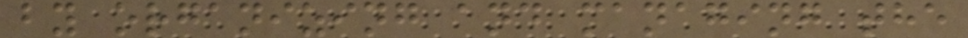by organizing and managing the
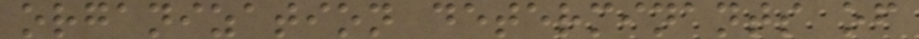organization determinants of
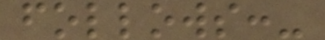follows:-
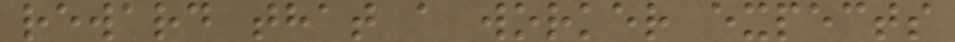reward that a worker expects
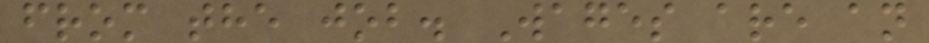from the job. Wages are an
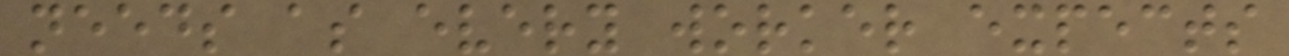needs as every worker expects
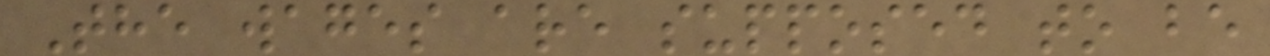The wages are supposed to be
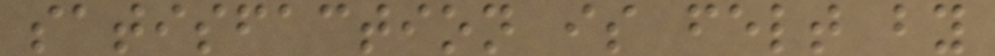satisfaction is felt by
